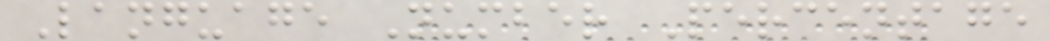Language Number Percentage
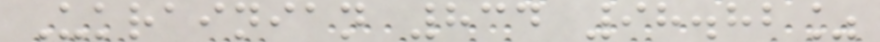Ukrainian 834 98.82%
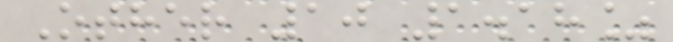Other 10 1.18%
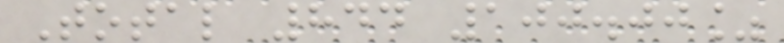Total 844 100.00%
